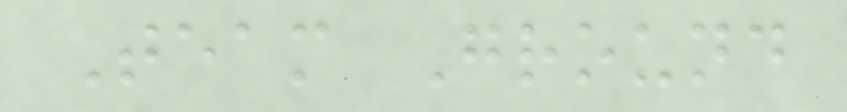Team Ground
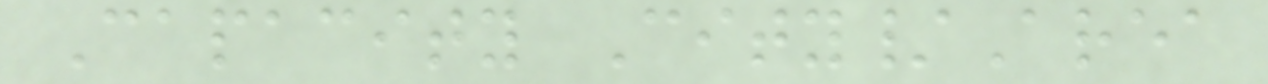Capacity City/Area
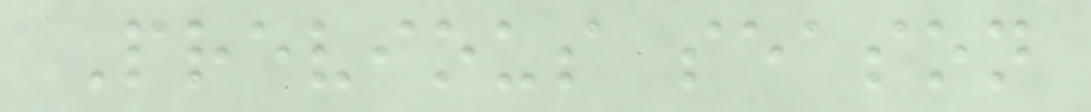Previous season
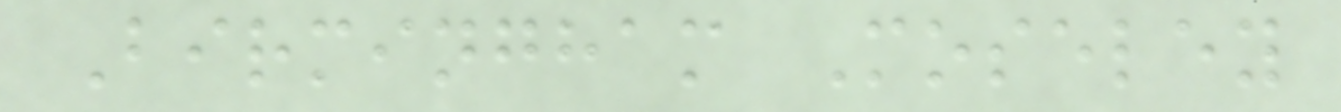Birmingham Moseley
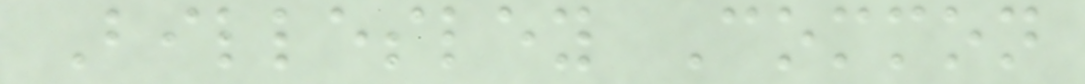Billesley Common
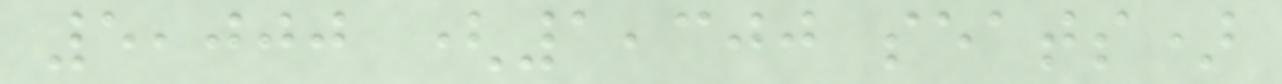5,000 (1,300 seats)
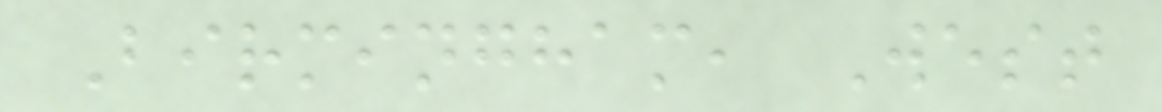Birmingham, West
